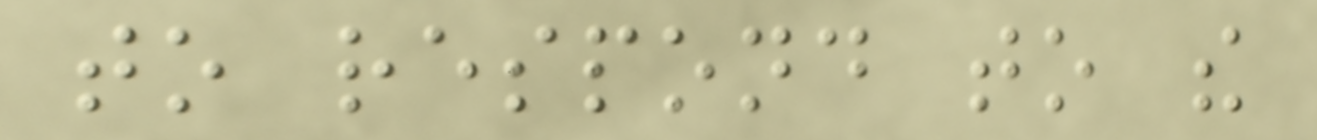to respond to the
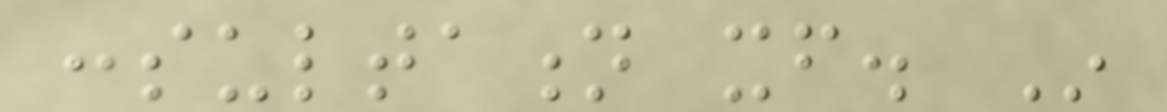consultation itself. In
